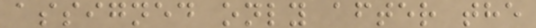assigned only after the
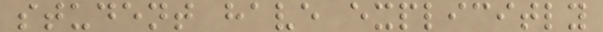student have explicitly
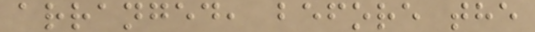arranged, before the
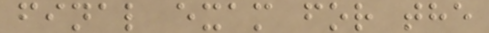final exam for the
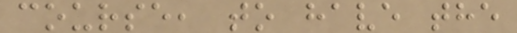course, to have the
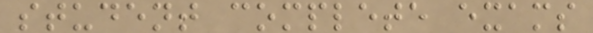student complete exams
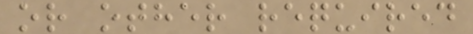or other required
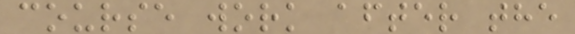course work after the
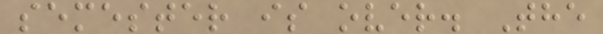semester is over. The
